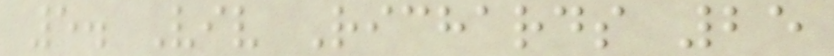5. Viv Richards 25
